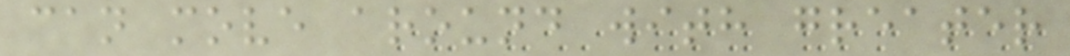can move around with greater
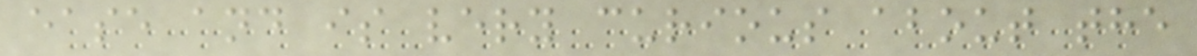ease and is very curious about the
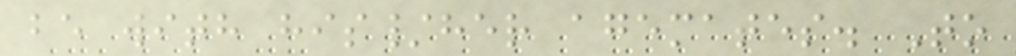be with his/her agemates. To
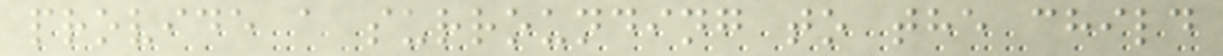provide a surrounding to the child
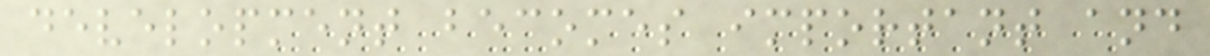development becomes important and
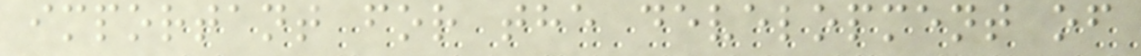important for the development of
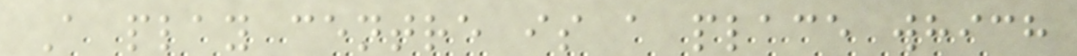A play centre is a place which
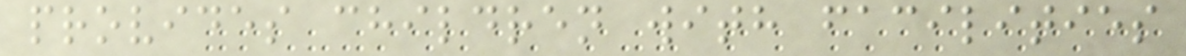provides children with facilities
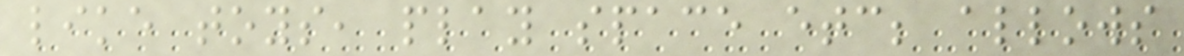like toys, play space etc; allows
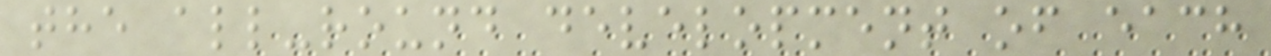the all-round development of each
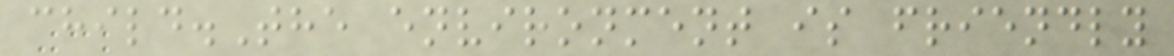child.The environment is friendly
